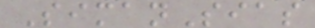SimanSias
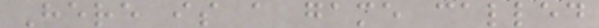Here is a game called
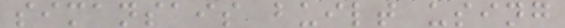simansais built using
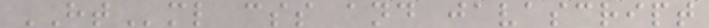HTml css and javascript
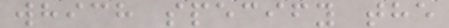which specify the
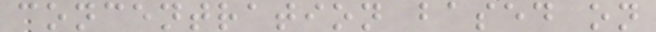concentration based on
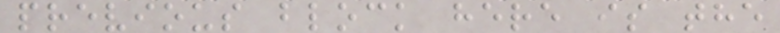previous block here is the
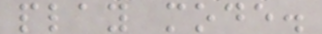play mode.
